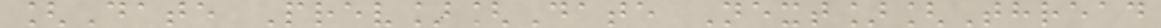[Date Prev][Date Next][Thread
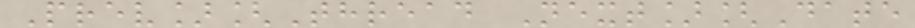Prev][Thread Next][Date
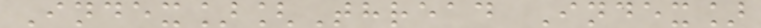Index][Thread Index]
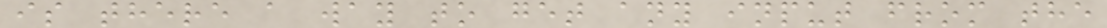is there a way to get any input from the
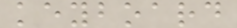keyboard
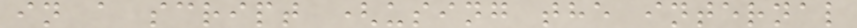in a script (using the internal
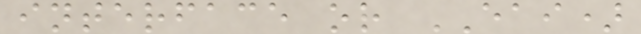interface or EAI)
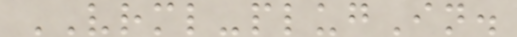VRML-plugIn.
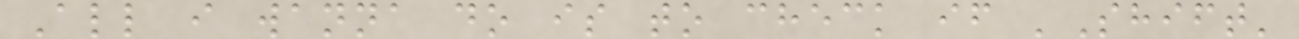All i wanna do is to check if 'Shift'
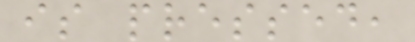is pressed,
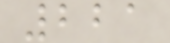221
